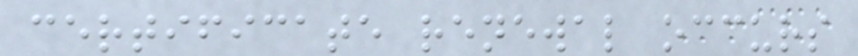certificate renewal occurs
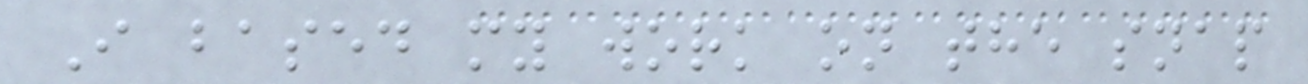I based my work on the snap
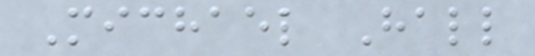Michael Hall
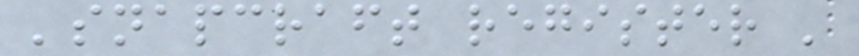'snapcraft register '
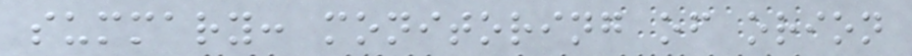summary: monitoring of orion
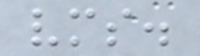vms.
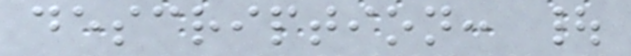description: |
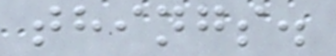things.
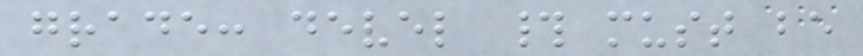grade: devel # must be
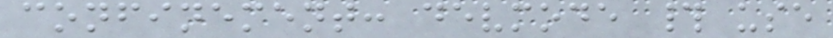confinement: devmode # use
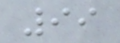99
